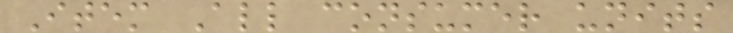Item All consumer units
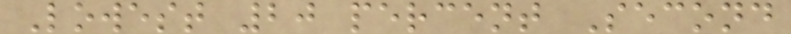Lowest 20 percent Second
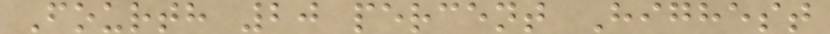Fourth 20 percent Highest
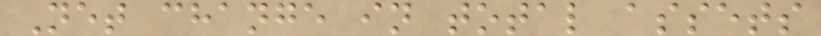Net change in total assets
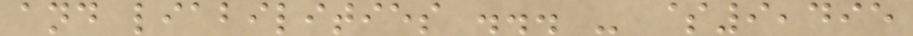and liabilities ... - $9,495
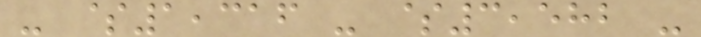- $1,316 - $3,582 -
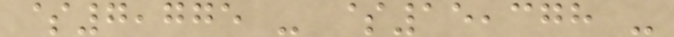$7,775 - $15,378 -
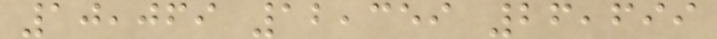10,069 12,359 26,699
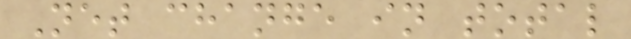Net change in total
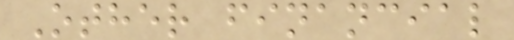Other financial
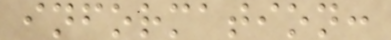information:
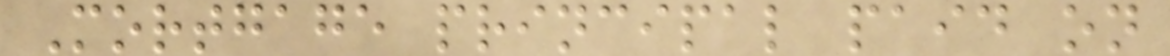Mortgage principal paid on
